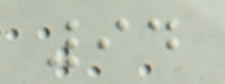94
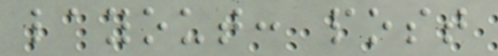layout: post
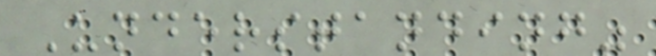Understanding"
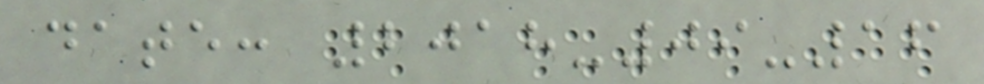date: 2018-09-16
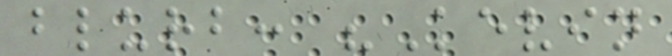blurb: "Kevin
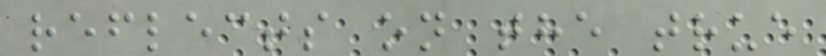reflects on the true
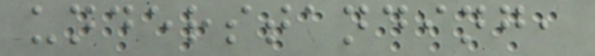understanding,
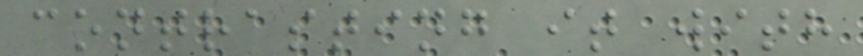contrasting it with
